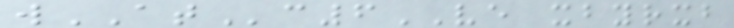wATc6VE xbyrxb
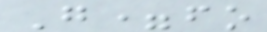G=fo
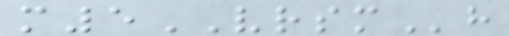m5VRSMh
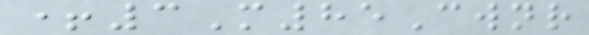+3M85Cwnr
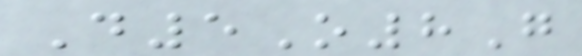D5O8G
